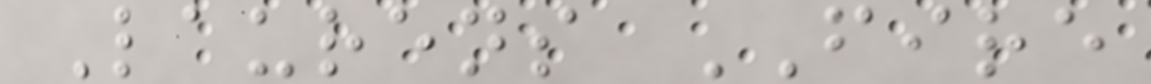Laurens FIRE
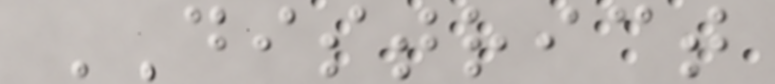DISTRICT
